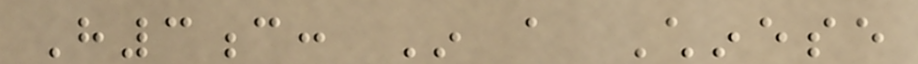H3c: In a Chinese
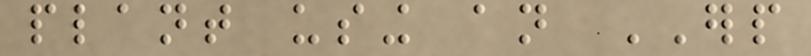plant using an ERP
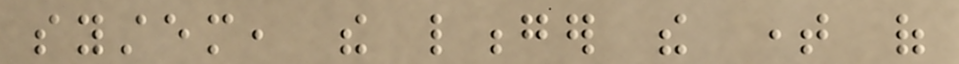system, the longer the time of
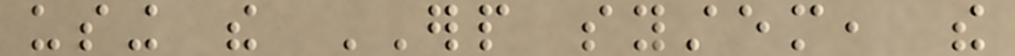using the ERP system, the
